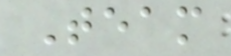Team
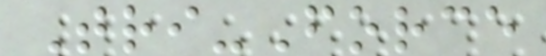Tri-Force
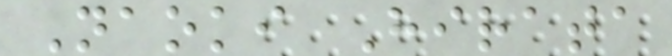Naoki Hirata
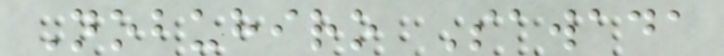Nobuhiro Sawada
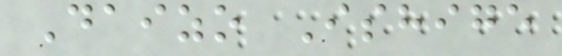Daizo Ishige
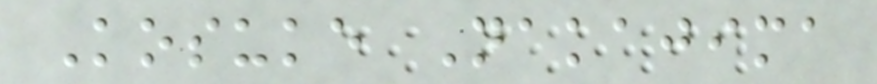Kosuke Nakajima
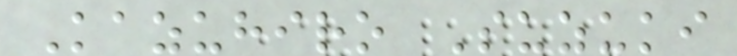Kazuhiro Suzuki
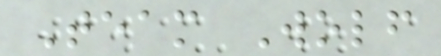Team Wolf
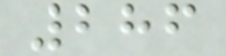286
